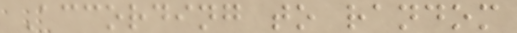According to random
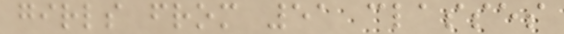girls from 51 classes
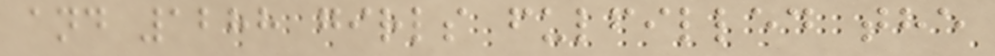and 1288 girls fulfilled the
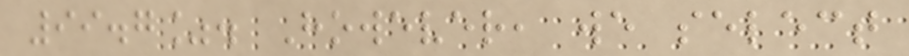99.7%. However, we select
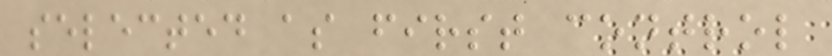selected as first control
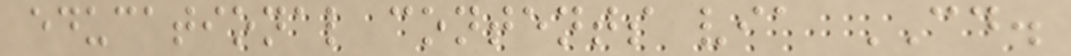educational contents via CD.
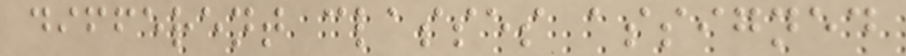different classes assigned
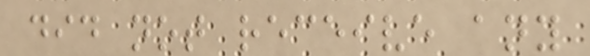did not receive any
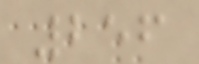256
